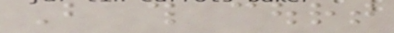But this court
